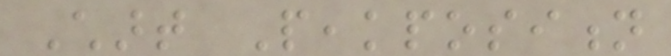Chart Peakposition
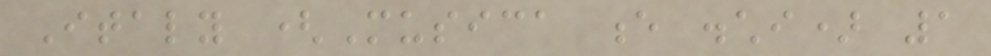Italy (Musica e dischi) 1
